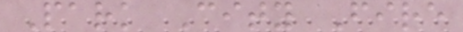Park City Fire
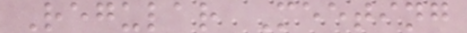Regular Meeting
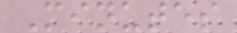Minutes
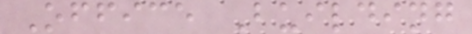Office Building
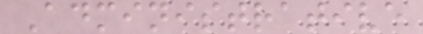Administrative
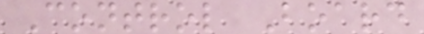Control Board
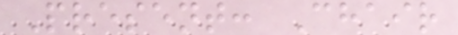Present: Chair
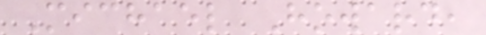Michael Howard,
